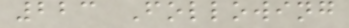223 Following
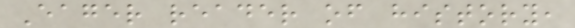Eager reader of history,
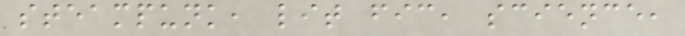steampunk, lit fic, science,
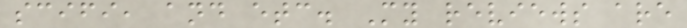scifi, and etc. My reviews are
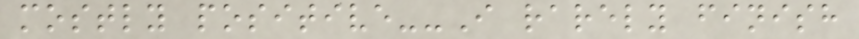mostly positive--I rarely finish
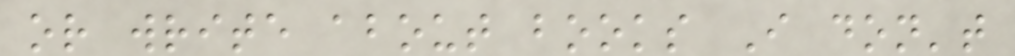or write about books I don't
